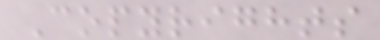Copyrights
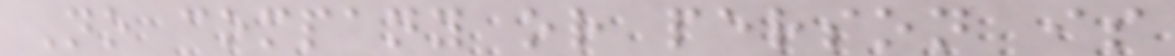No company or person is
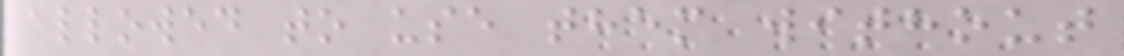allowed to use them without
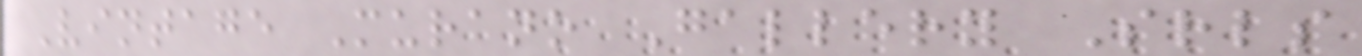Vintage Murano Gallery Srls
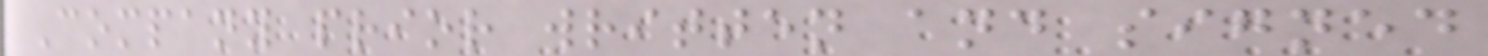Company prior written and signed
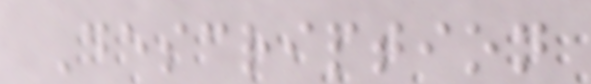Description
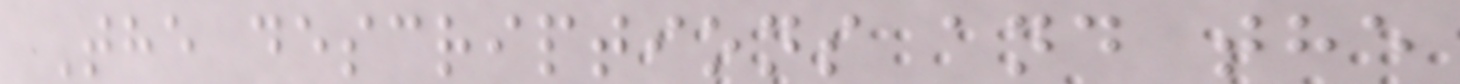The descriptions and the
